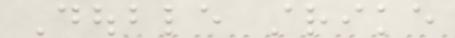Double strike
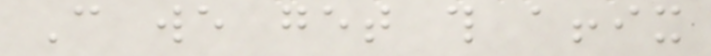Can we get this affix
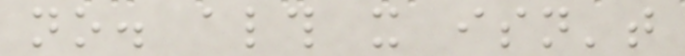no. although it isn't
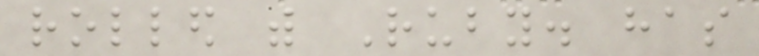rolled with Ruby. has
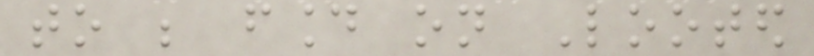to be found on Looted
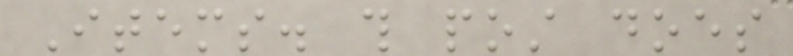Items. this post does
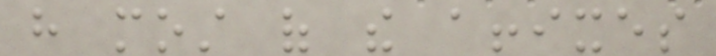have most of the affixes
